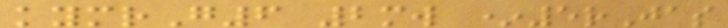kymrG6 2mw *5rJas
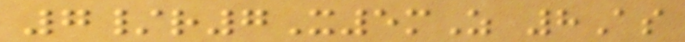7/r7X5mZ 8As
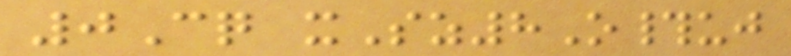0Cq xSz8O#uj
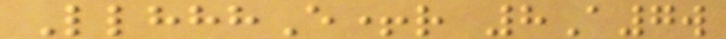LlhhhE+r 8A7w
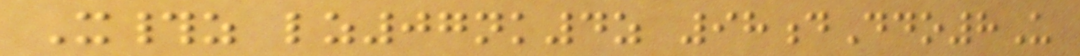X#z lz07nk4z 98dDdo8U
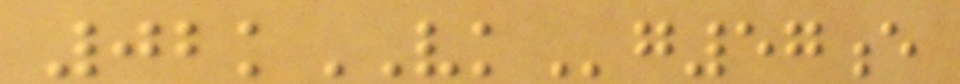02kVKg57e
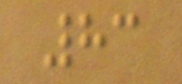83
